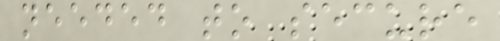needed to secure
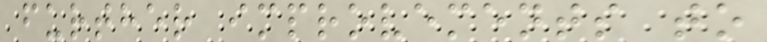further improvements to
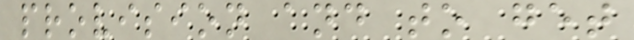provision and to get
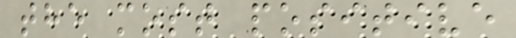the most positive
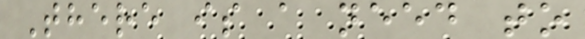There is a need to
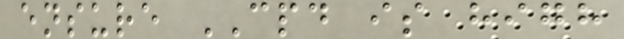ensure CPD is high
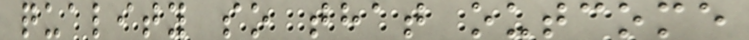quality so that outcome
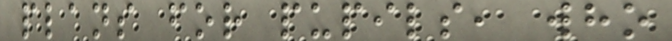plans for pupils, who
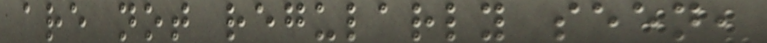are not regularly seen,
